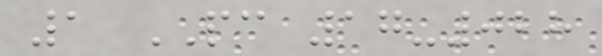1 PC 17-028
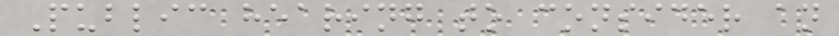Public hearing to consider an
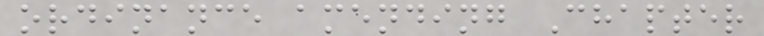ordinance amending Chapter
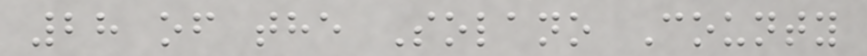28 of the Solano County
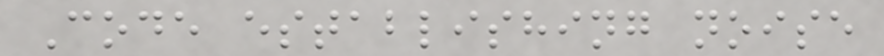Code establishing noise
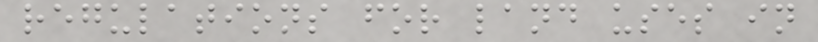regulations for land uses in
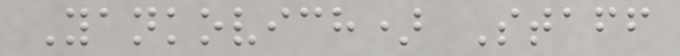Yankovich) Staff
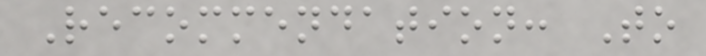Recommendation: To
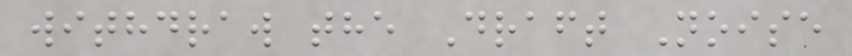withdraw the Draft Noise
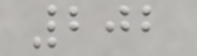202
